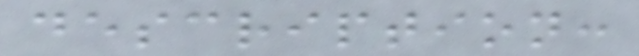description:
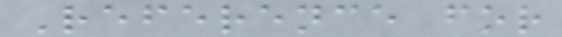Reference for
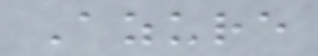Azure
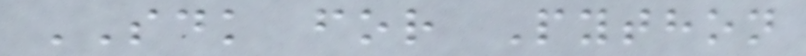SDK for Python
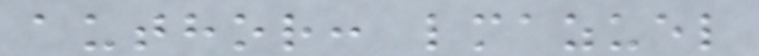author: lmazuel
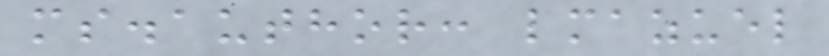ms.author: lmazuel
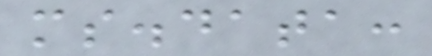ms.data:
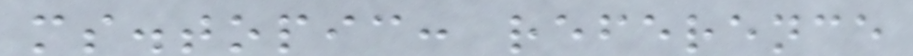ms.topic: reference
